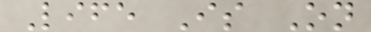Life Is On
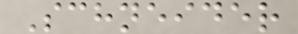Schneider
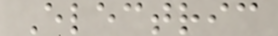Electric
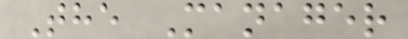The Manager
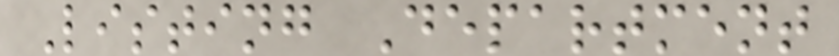Listing Department
